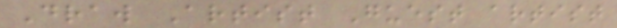Draw Artist Guest artist
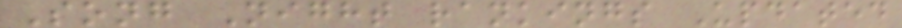Song Night rankings Updated
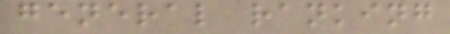general ranking
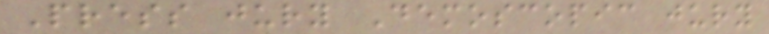Press jury Demoscopic jury
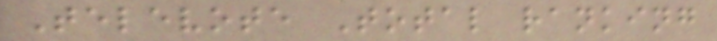Televote Total ranking
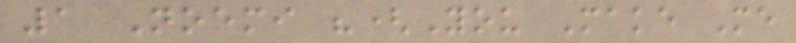1 Noemi "(You Make Me
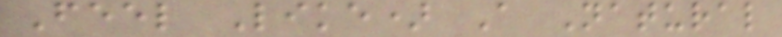Feel Like) A Natural
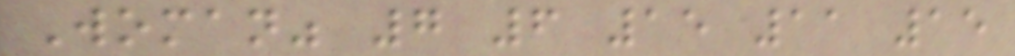Woman" 7 6 15 11 15
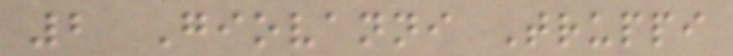2 Giovanni Truppi
